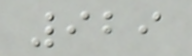929
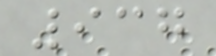937
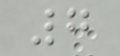7
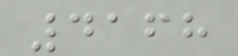4168
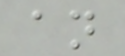an
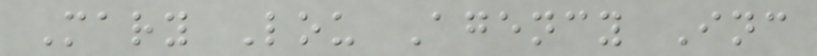Mary Lou Agency Inc
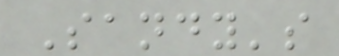Sandy's
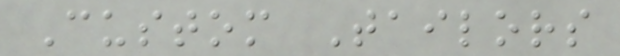Custom Tailors
